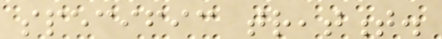specific treatment.
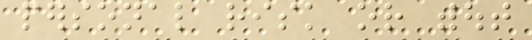personal risk or without
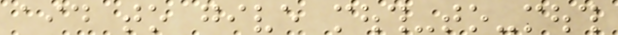aid to give mouth-to-mouth
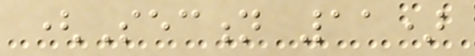(Section 11)
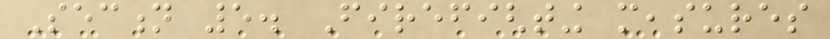Section 5. Firefighting measures
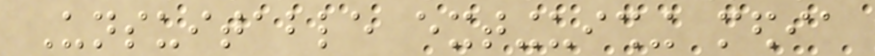Unsuitable extinguishing media
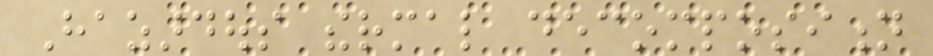Hazardous thermal decomposition
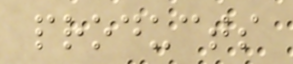products
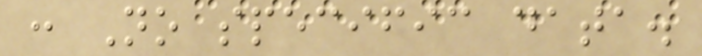: No specific data.
